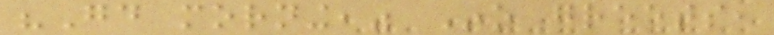"Good morning," Ino greets,
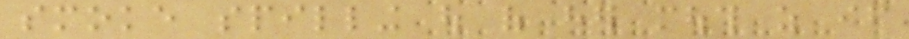smoke spilling out of her mouth as if
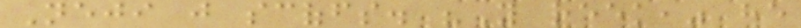Neji just scoffs. "You reek," he
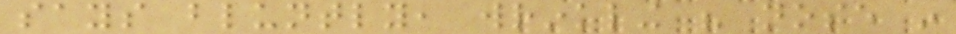says bluntly, wrinkling his nose in
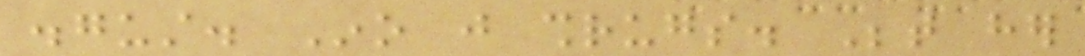disgust. Ino just shrugs. Between her
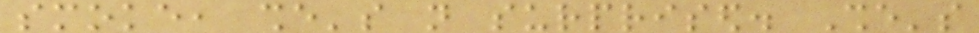smoke, she's not surprised. She's
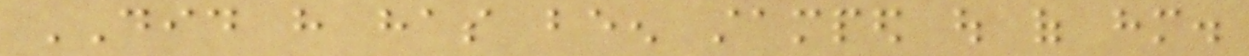DID have has been stamped out of him.
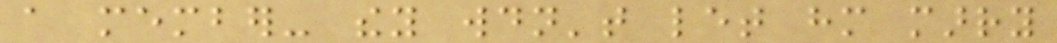a member- they wouldn't let him marry
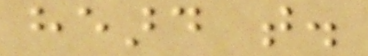heard that.
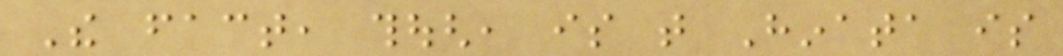The fact, though, is that Hinata is
